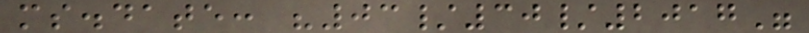ms.date: "03/30/2017"
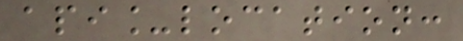api_location:
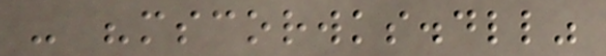- "mscorwks.dll"
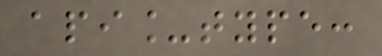api_type:
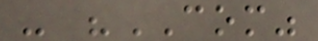- "COM"
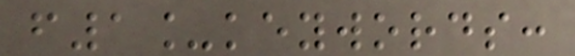f1_keywords:
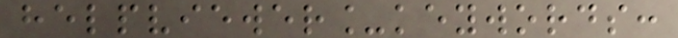helpviewer_keywords:
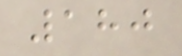180
